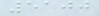5100
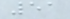51
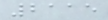2115
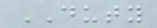DUTY
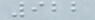922
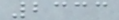2333
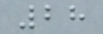28
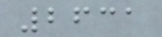2631
